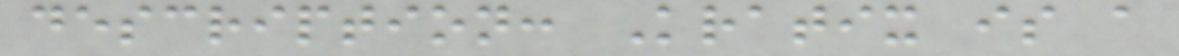description: Kratix is a
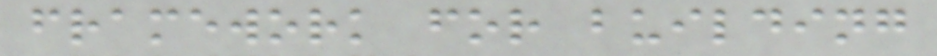framework for building
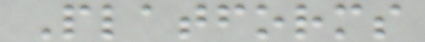Platforms
